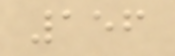156
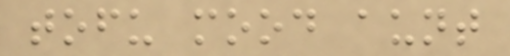tofu mood aunt
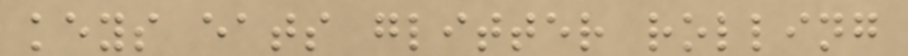keys eats glitter rolling
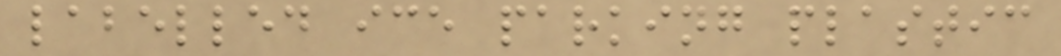labelled ice parking plastic
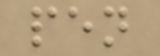pen
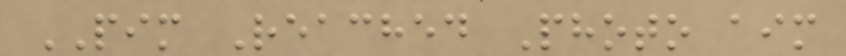PIM Reached Photo aim
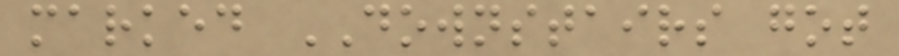marked DOWNSTAIRS got
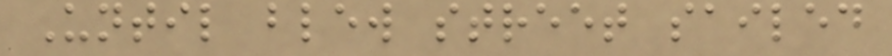Until blew street sailed
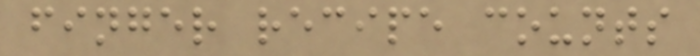finger recipe counts
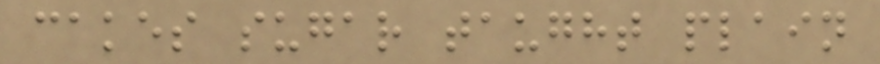cakes sugar taught plain
